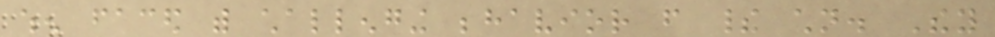when faced with challenging behavior from their children. They
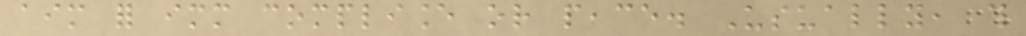aim for immediate compliance or peace. Usually, this
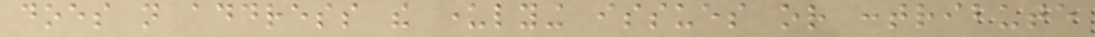does not address the underlying issues or contribute
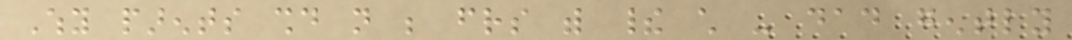Why parents should not be friends with their child - dad gently
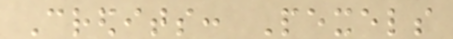Credits: Pexels
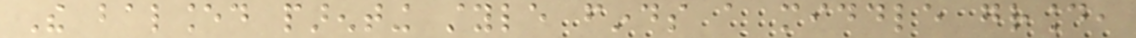The balanced parenting style finds a middle ground,
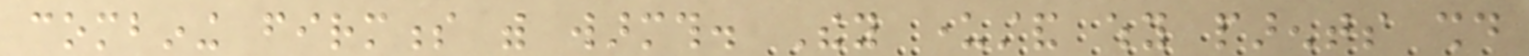combining firmness with warmth. They understand why parents should
